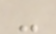-
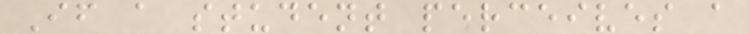If a student perceives a
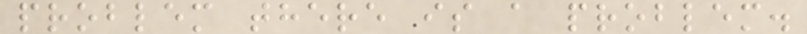problem there is a problem.
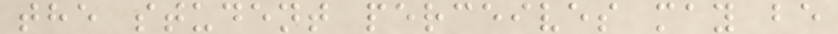the student perceives may be
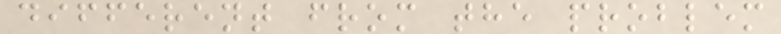different from the problem
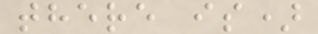there is)
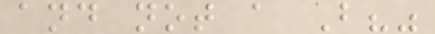and not a B?"
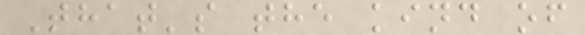That's the kind of
